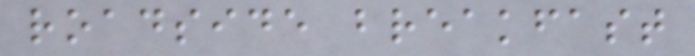roadside breakfast
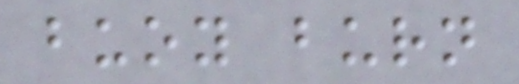buoy burn
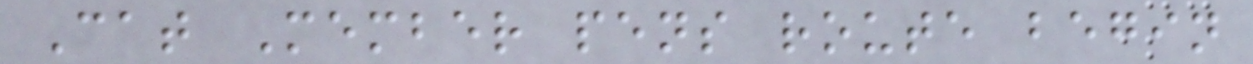Cat Member pens route begin
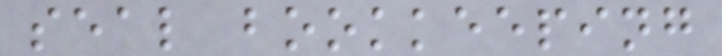seal bookkeeping
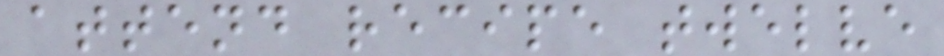attend recipe twelve
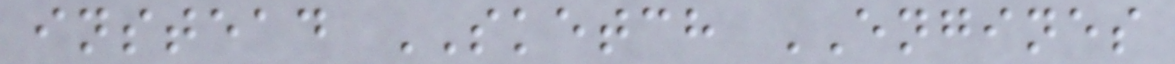instead SKETCH ENGINES
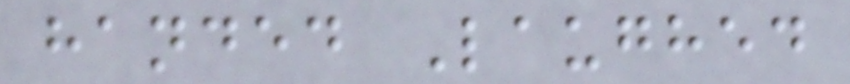handed Laughed
